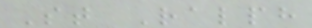St Ralph
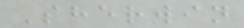Sherwin
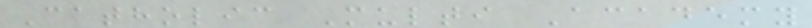Catholic Multi Academy
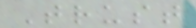Trust
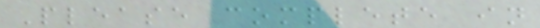Please complete in
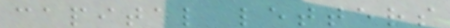capital letters
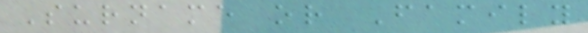Surname or Family
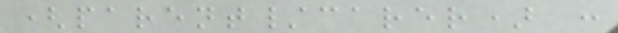(parent/carer) :
